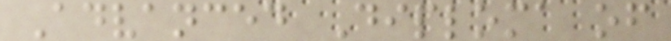Advanced Diploma of
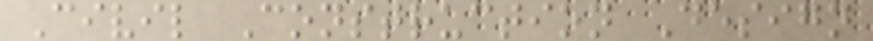Civil Construction Design
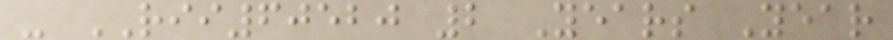- RII60520 2 Years Year
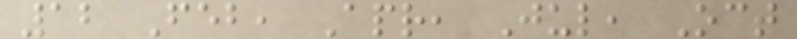12 Feb, Apr, Jul, Oct
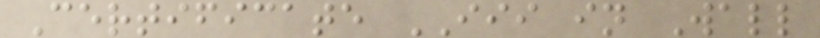Certificate III in Wall
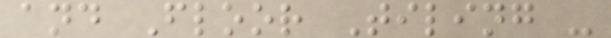and Floor Tiling -
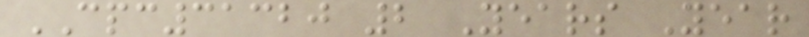CPC31320 2 Years Year
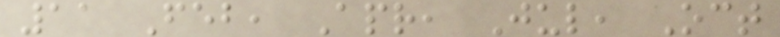11 Feb, Apr, Jul, Oct
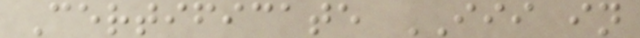Certificate III in
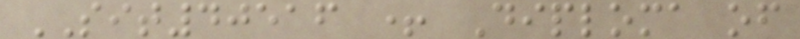SIT40516 + Diploma of
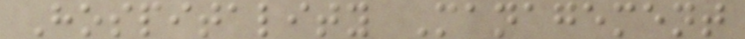Hospitality Management
